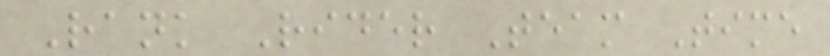Rank Rider Team Time
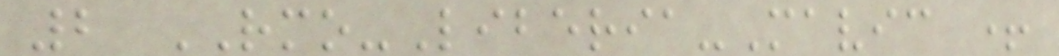2 RMO-Liberia-Mavic +
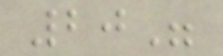20"
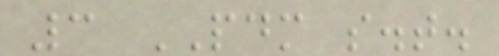3 PDM s.t.
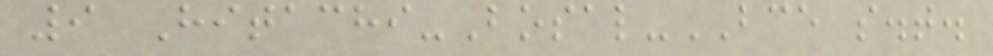9 Hitachi-Bosal-BCE s.t.
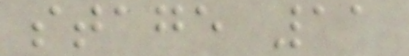stage 11
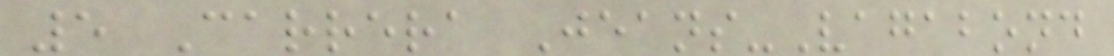5 Carrera Jeans-Vagabond
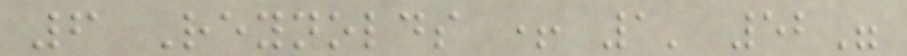6 Reynolds + 1' 52"
